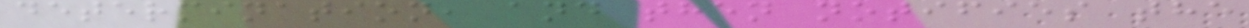determination, and then notifies the
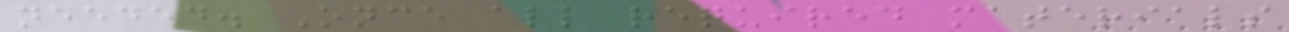needed. Once all required materials
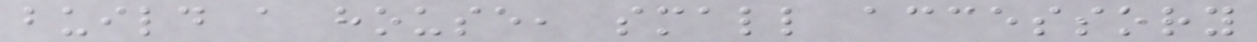build a house, small accessory
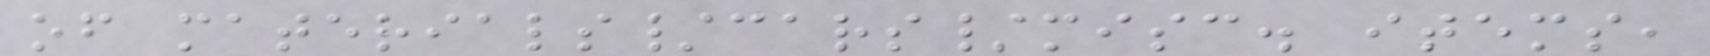of materials/cars/misc. items,
